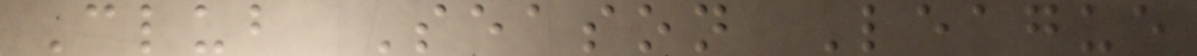Club Season League
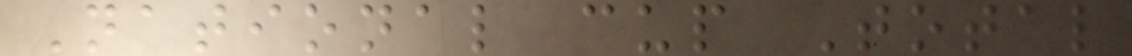National cup Total
